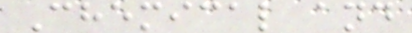Chemical and
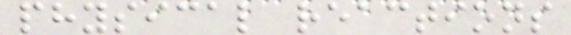physical reactions
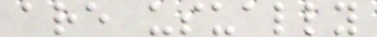are usually
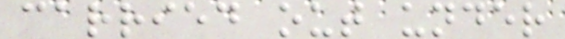carried out under
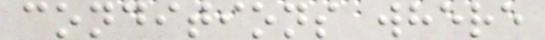conditions where
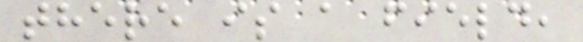there is a field,
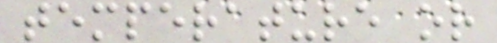temperature or
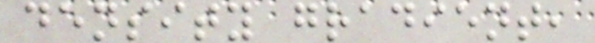density gradient,
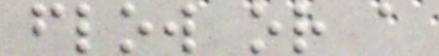flow or a
